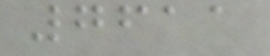7611
